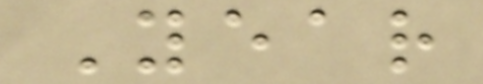Year
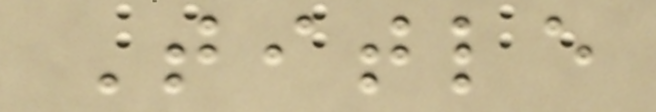Title
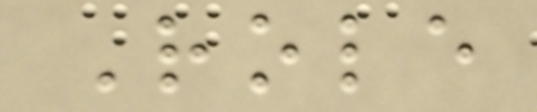Role
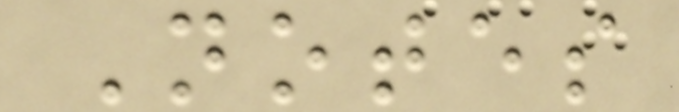Notes
